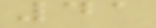41
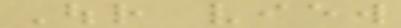Our view
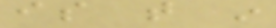is that in
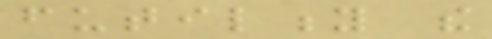futility the
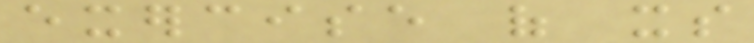exercise of its
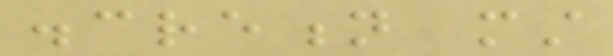discretion must
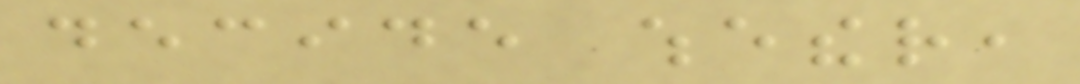decide whether,
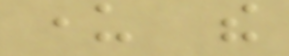under the
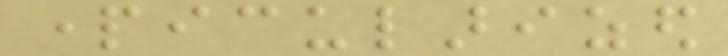particularized
